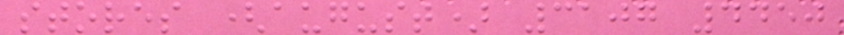stores (august) 3107 4450
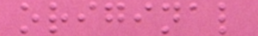original
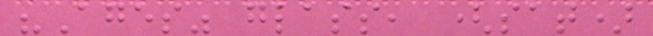"Ages" glass, (sat)
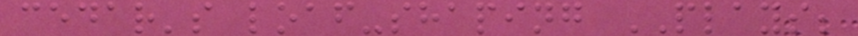cedar's loaf-shaping PLAYS;
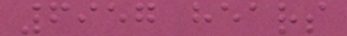6957 hears
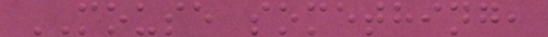MOUSE something,
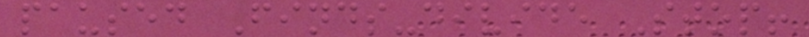paused Finds-divide Stop!
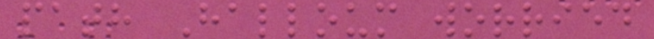path Halloum worried
